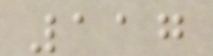117
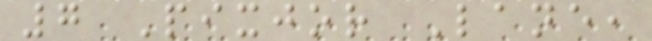7 Pixjor Lane,
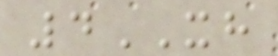4XH
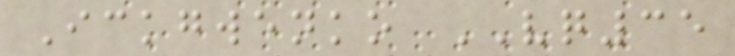Ickgwenko VQ35
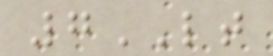7LT
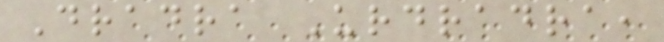Dradra Urdradra,
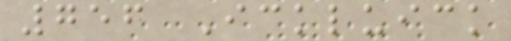756 Ickluick
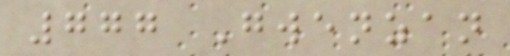777 Gwenzan
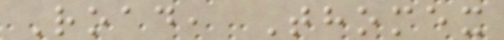Road, Thomex
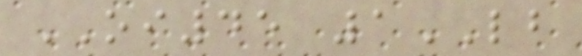OI45 1LB
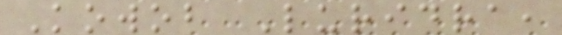Kowob Luridra,
